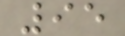95
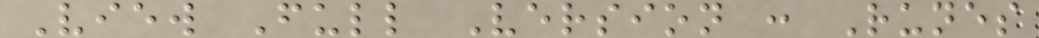View Full Version : Runes
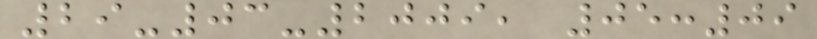29-03-2009, 05:09
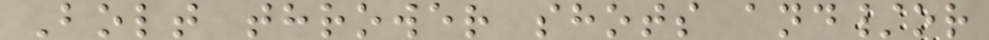Bolt thrower shots and/or
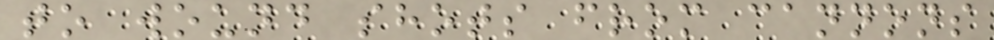to wound shots from cannons
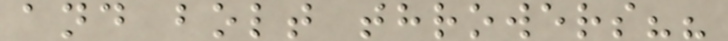and bolt throwers??
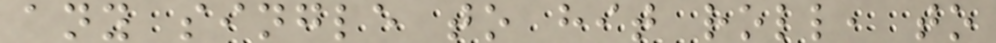any single to hit roll, to
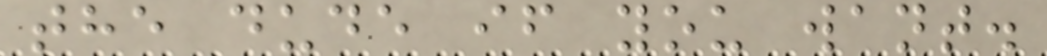the dude if you want.
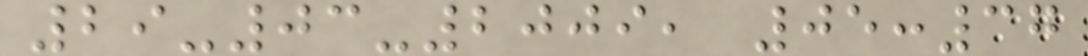29-03-2009, 05:37
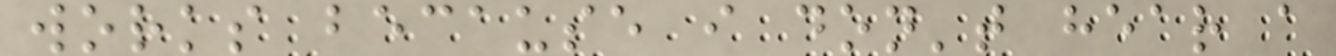works because i don't hear a
